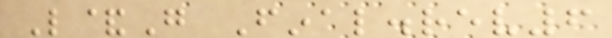L&G Final.rev6
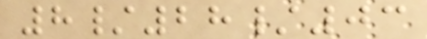8/28/03
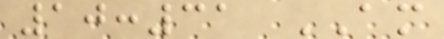10:31 AM
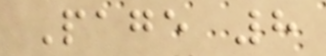Page 8
